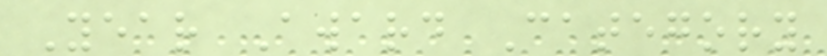Year Award Category
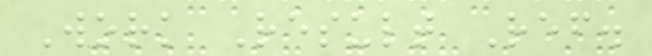Work Result Ref.
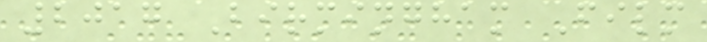2017 Birmingham Film
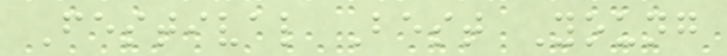Festival Best Young
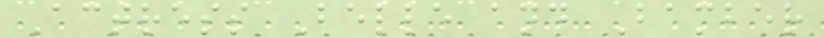Actress Belle and Bamber
